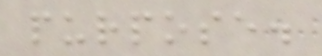purpose.
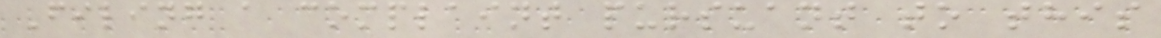Filing a complaint pursuant to this
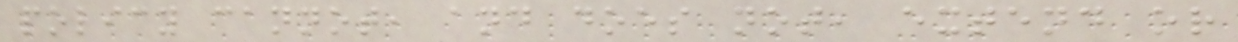policy cannot, and does not, extend or
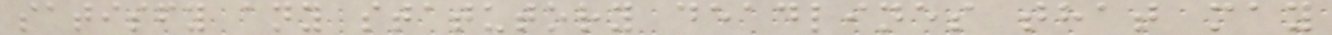satisfy any statutory deadlines that may
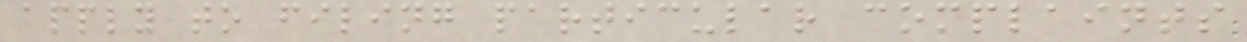apply to filing particular complaints
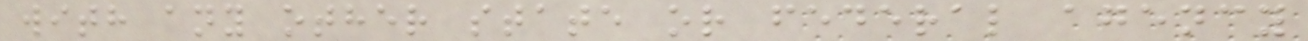with any other state or federal agency
